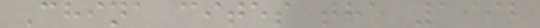China cites the 1992
